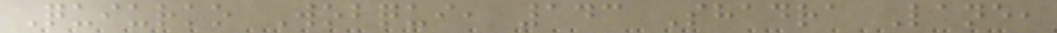Quiurko Wobqui, 143 Shadra Lane,
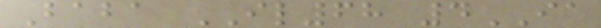Baba IL68 4IA
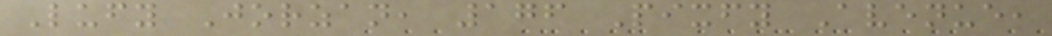Lufy Jorzan, 176 Pixfy Avenue,
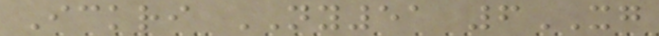Ickri NY51 6XG
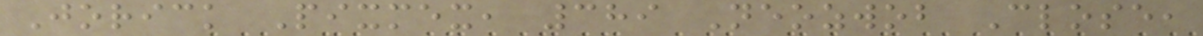Jorick Pixmex, 389 Neozwob Close,
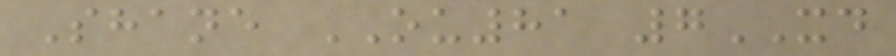Shane OU81 7XD
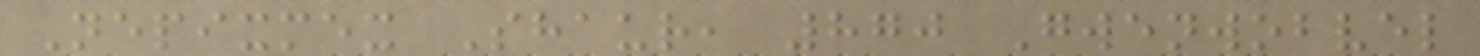Nepixmex Shaur, 870 Gwenwobvel
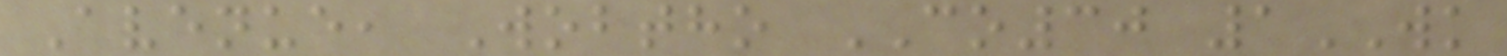Avenue, Wobtho CO30 1WK
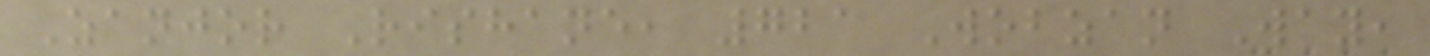Zanjor Rishane, 721 Wobzan Way,
